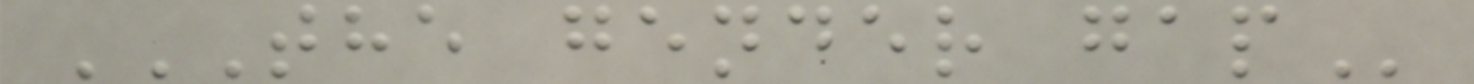THE GENDER GAP
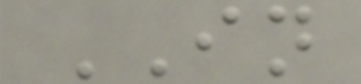IN
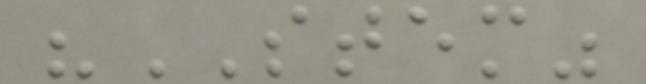"STEM"
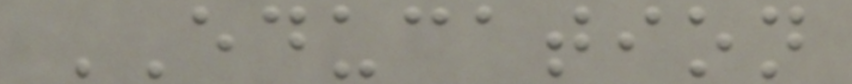EDUCATION
